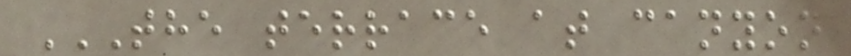THE TERRACE AT CANYON
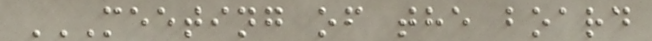MEETING OF THE BOARD
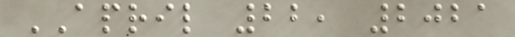APRIL 22, 2021
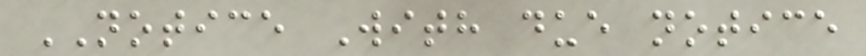NOTICE With due notice
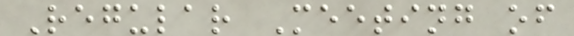Regular Meeting of
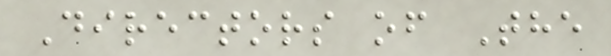Directors of The
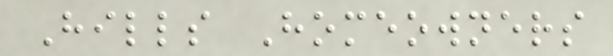Hills Homeowners
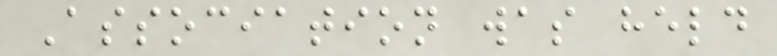Association was held
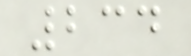234
